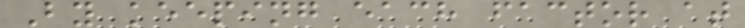By keeping each factor at
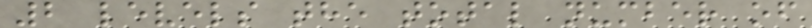2 levels the total number of
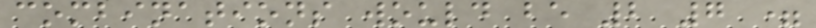combinations would be 2 7 =
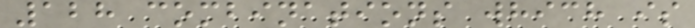128 combinations which is
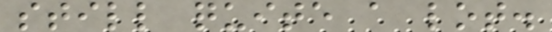still quite a lot.
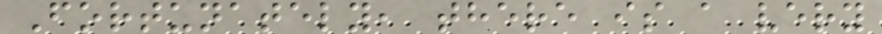Fortunately, there is a very
